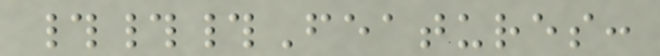###Features:
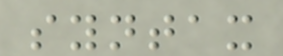syntax
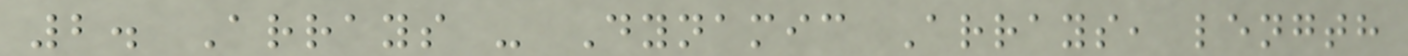2. Arrays - Dynamic Arrays, length
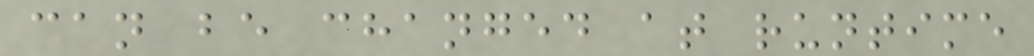can be changed at runtime
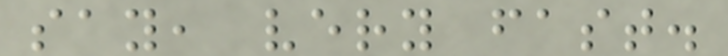say, very fast.
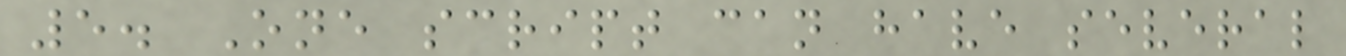5. One script can have several
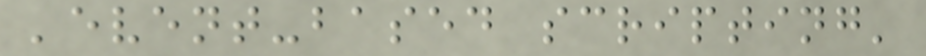'event-based scripting'
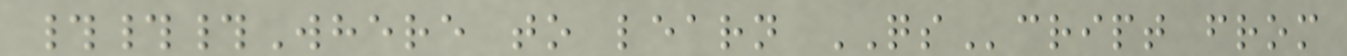###Where to learn QScript from
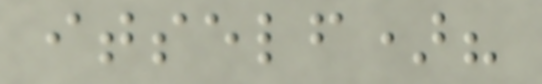itself)?
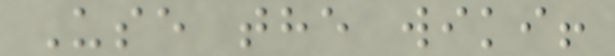Use the wiki!
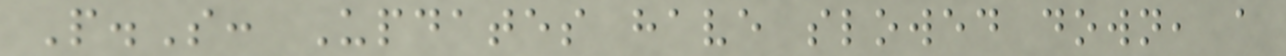P.S: Updates have slowed down, a
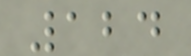124
